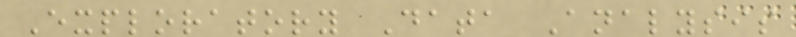Exploratory Data Analysis
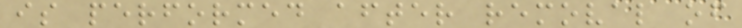is performed after removal of
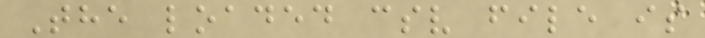The loaded csv file is
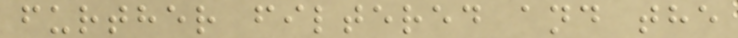further filtered and the
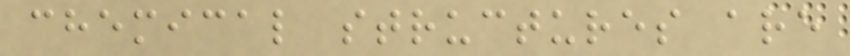chemical structures are
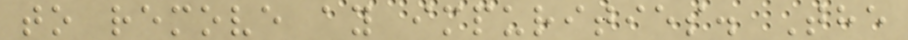to remove ay impurities. The
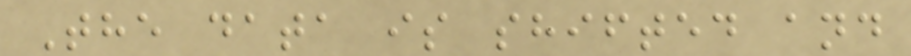The data is shifted and
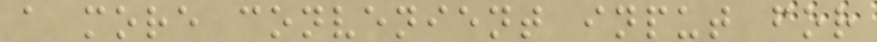a more convenient input for
